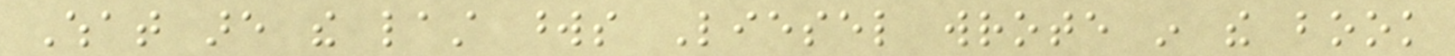What are the last words Liesel wrote in the book
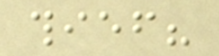thief?
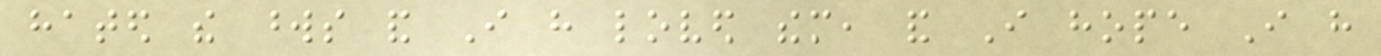hated the words and I have loved them, and I hope I have
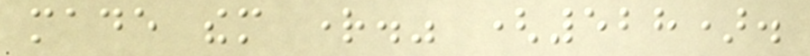made them right." (528).
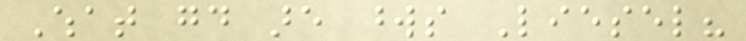What good are words Liesel?
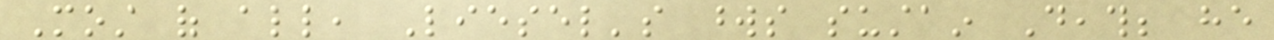Most of all, Liesel's words sustain Death; he
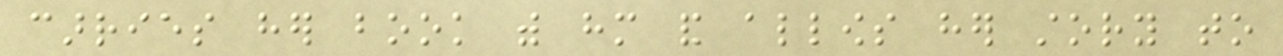carries her book with him and allows her story to
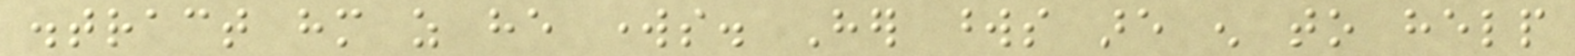distract him as he works. Her words are enough to help
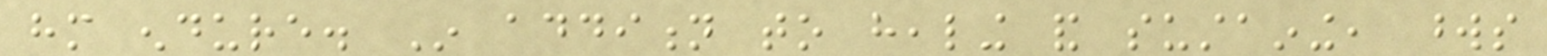him endure. In addition to healing and sustaining, words
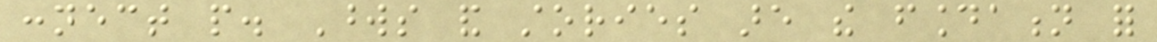connect people. Words and stories are the foundation for
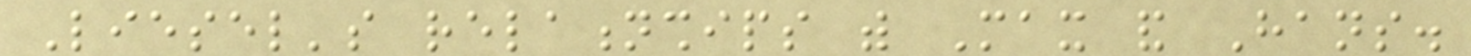Liesel's relationships with Max and Hans.
